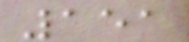151
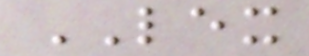LEX
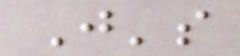J's
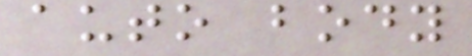auto body
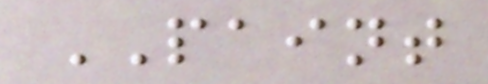PAINT
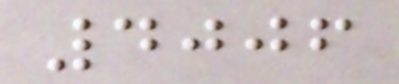4006
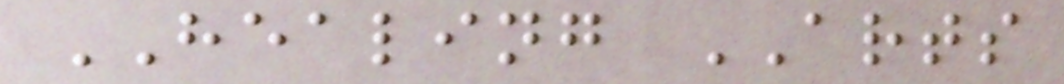HEALING ARTS
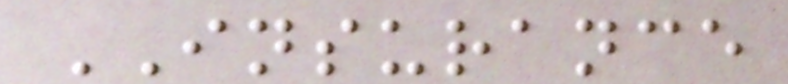INSURANCE
